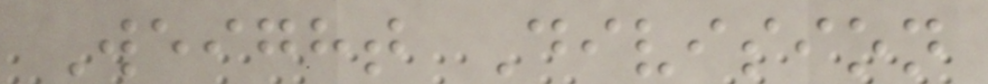Weight Division
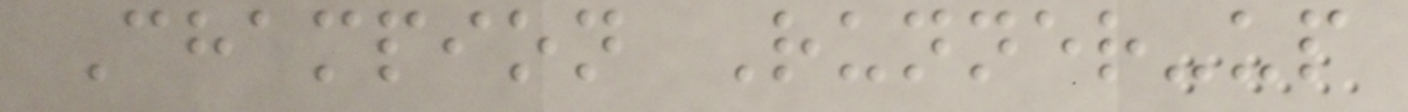Champion Runner-up
